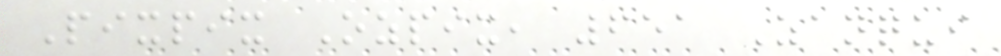Pixpix Ozpix, 651 Zanqui
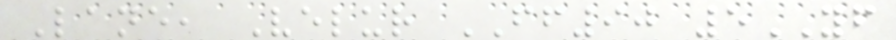Lane, Velur FF90 5YF
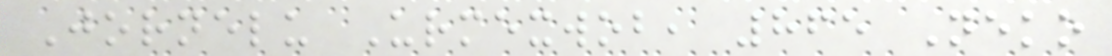Jornelu Urmexwob, 865 Neko
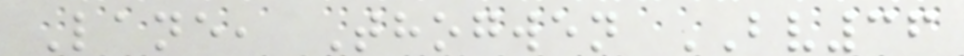Lane, Thogwen BV36
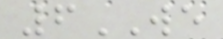6WE
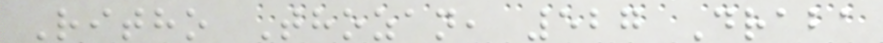Ritho Thozan, 527 Draba
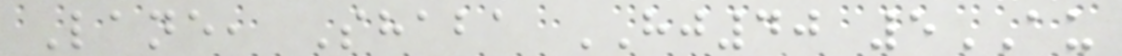Lane, Shaba HJ40 5AU
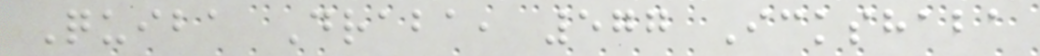Quiba Draba, 577 Ickshaba
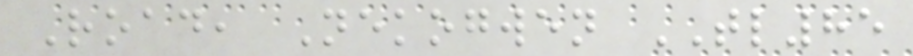Road, Nekogwen TL85
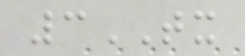3TX
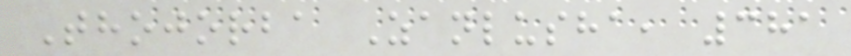Thojorba Zanlusha, 381
